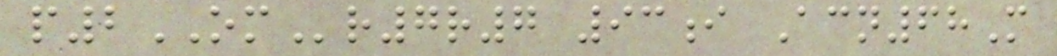p2OMr7r7 93i Acn68M
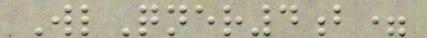WlQner4b=
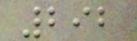292
